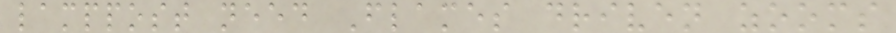lamppost need Flames driven zooms
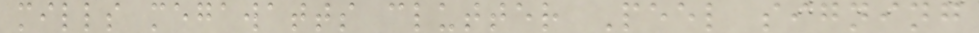mills megawatts clutter Peel signing
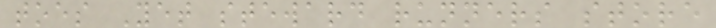toes Yet steward runners store
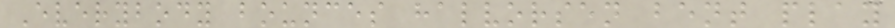Everybody bounces halvorsen bent play
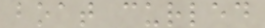boat curled
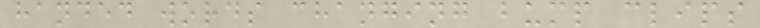handed words changing bump clips
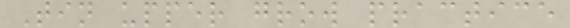Tin upper grow practice
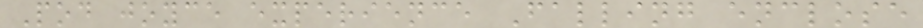Pod joyce experience Falling enclose
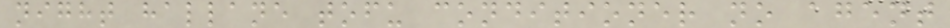night hallane tofu conditioner no agent
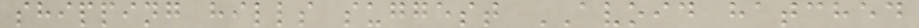shipping hills suggest AVOID hatched
